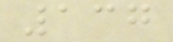137
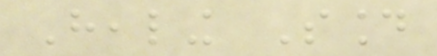Healing Sound
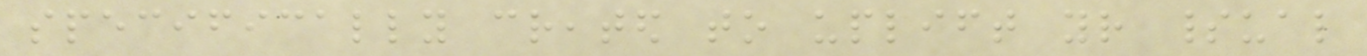specifically created to uplift your spiritual
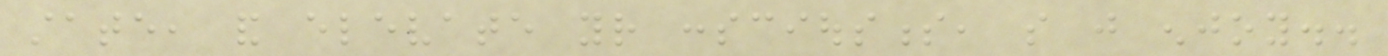state, and elevate your consciousness, so just enjoy..
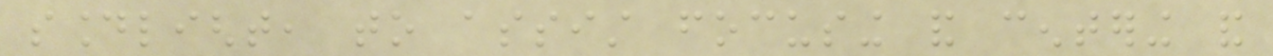soundlight, to assist focusing and centering and
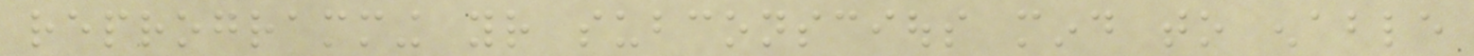reprogramming your subconscious mind to enable
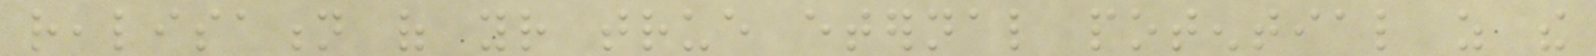realisation of your true eternal potential as the
